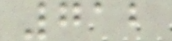712
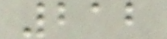212
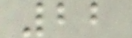22
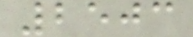2503
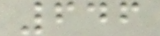646
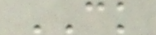CK
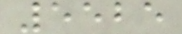5525
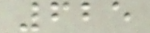625
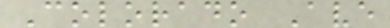Colorado Ave
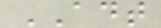ADT
